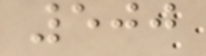500
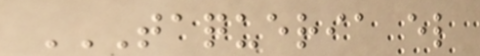TAQUERIA EL
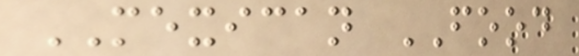MEXICAN FOOD
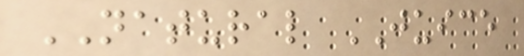NATURAL JUICE
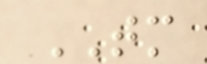TM
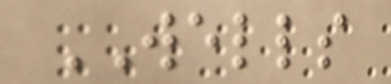WELLS
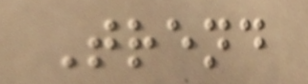Trend
